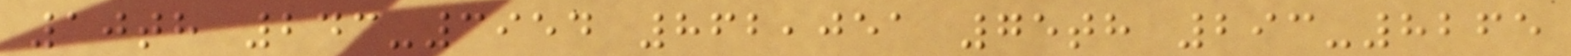10th 243-3954 862,051 75th 293-8265
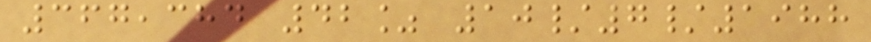367,384 42% 10/7/1988
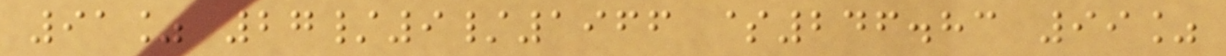91% 27/9/1966 $246.83 99%
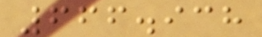666.938
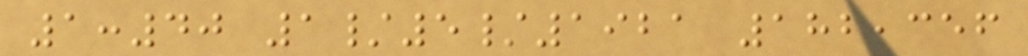1:40 1/5/1921 182,356
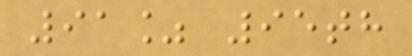91% 95th
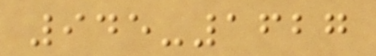945-1627
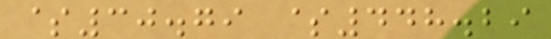$30.79 $448.29
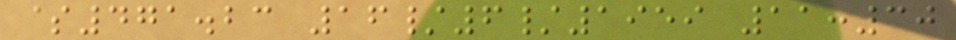$471.23 16/6/1959 11:30
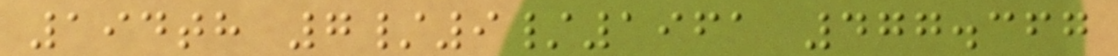194th 7/9/1961 477.367
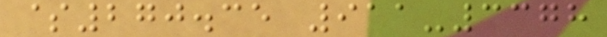$270.35 911-3378
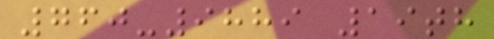760-9889 19th
